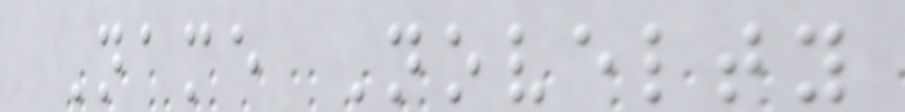Name Novelty
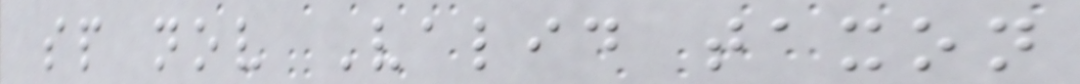sp nov Valid taxon
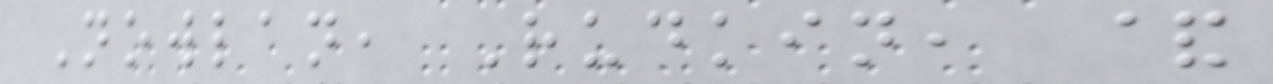Nowlan, Rudkin, &
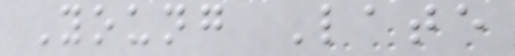Young Late
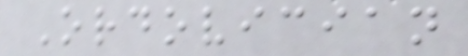Ordovician
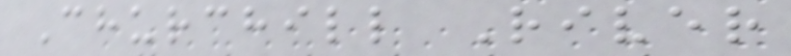Churchill River
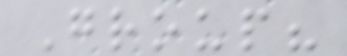Group?
